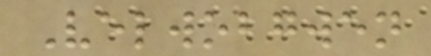Velwobgwen
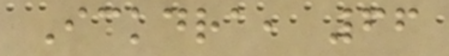Ickdra, 66
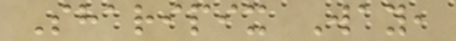Sharipix Way,
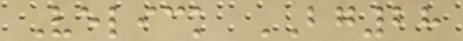Velick BG28
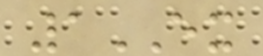1EX
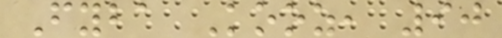Fyba Kooz, 90
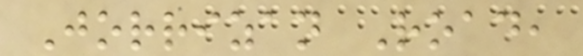Jorrizan Road,
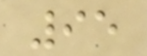95
